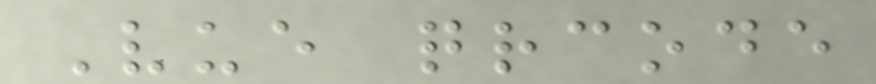Vue qrcode
